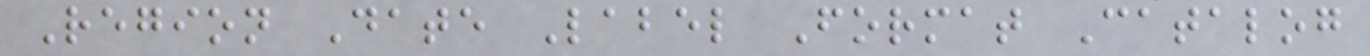Region Date Label Format Catalog
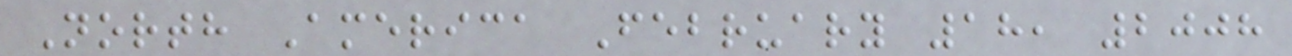North America February 18, 2008
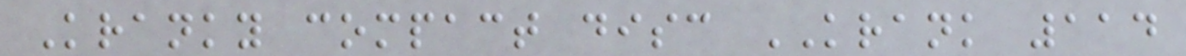Kranky compact disc KRANK 114
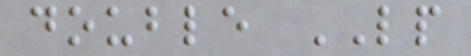double LP
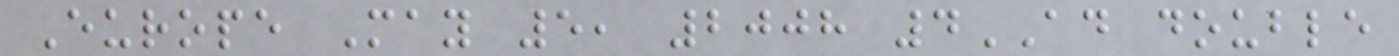Europe May 5, 2008 4AD double
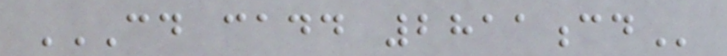CD CADD 2811CD
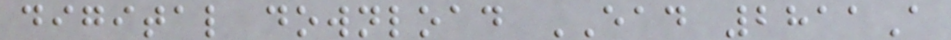digital download EAD 2811A
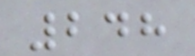248
